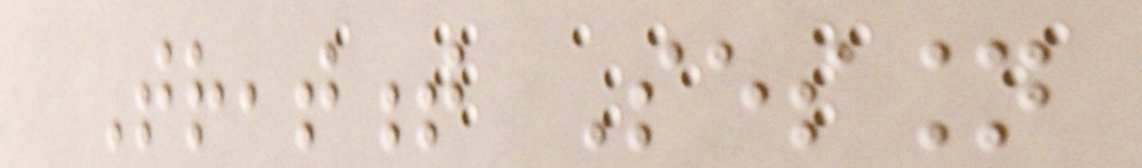Treatment Session
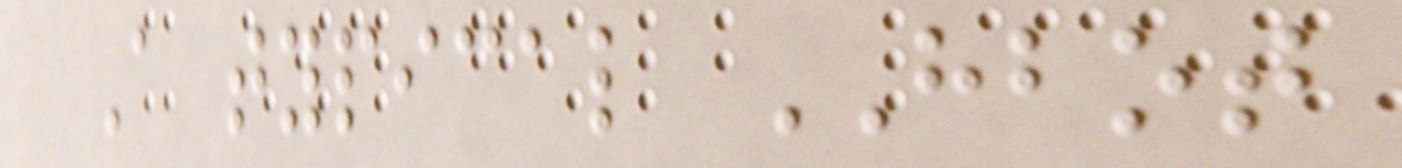A typical HBOT
